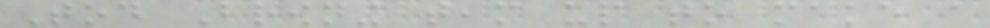Tod Browning team up to make a
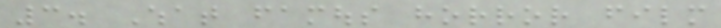3. What famous horror film
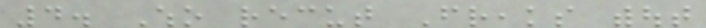4. Who recut Freaks without
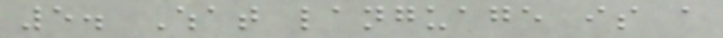5. What language is a
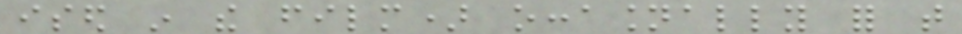ised in the film) occasionally for that
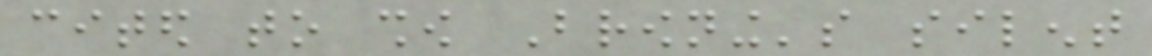cited to show Browning's silent
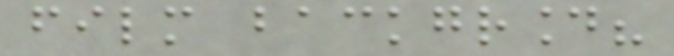film background?
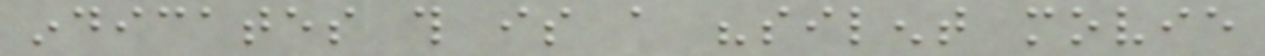indicates this is a "silent movie
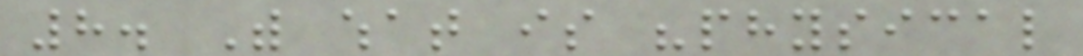8. With what is "physical
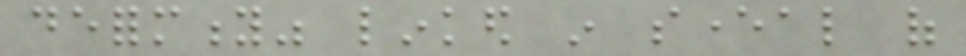deformity" linked in several of
